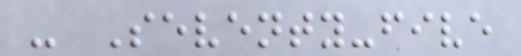- Seventy-five
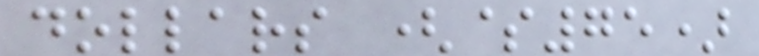dollars ($75)
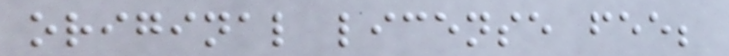original license fee;
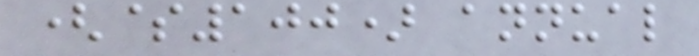($100) annual
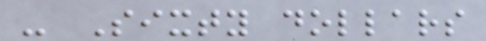- Sixty dollars
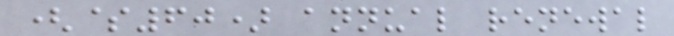($60) annual renewal
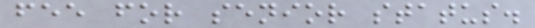fee for senior status.
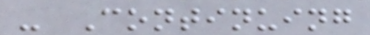- Continuing
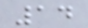14
